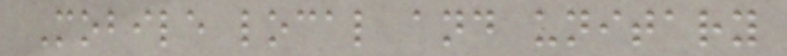Mobile local and unitary
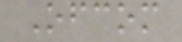Ofcom
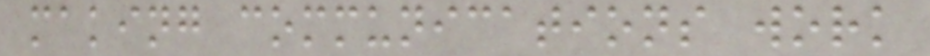making communications work
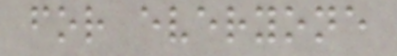for everyone
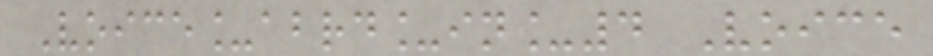Voice_abrd_in_4 Voice
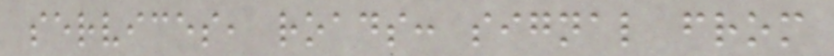services, roads: signal from
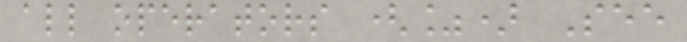all operators (%) See
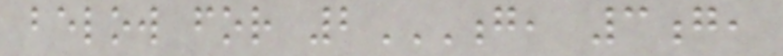below for 2G, 3G,
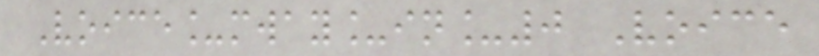Voice_mway_in_0 Voice
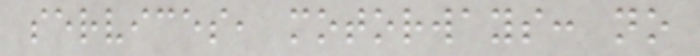services, motorways: no
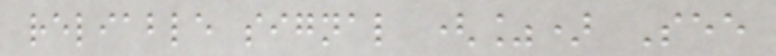reliable signal (%) See
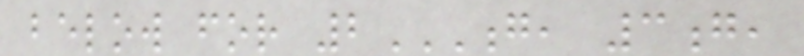below for 2G, 3G,
